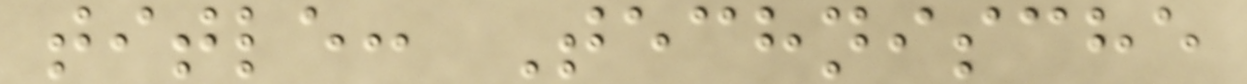title: Technische
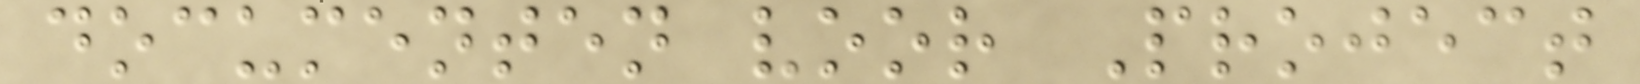documenten voor Project
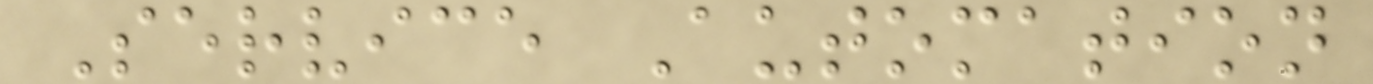Service Automation
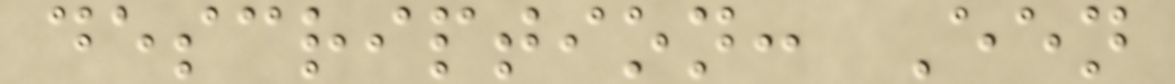description: Een
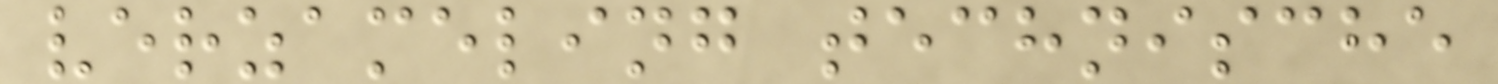verzameling technische
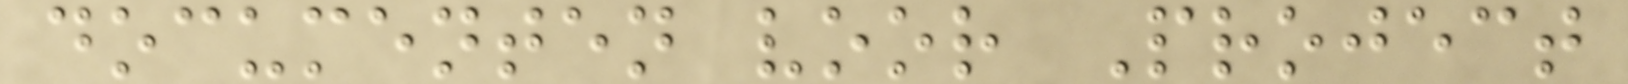documenten voor Project
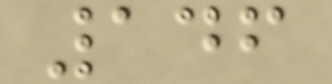146
